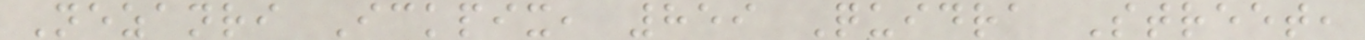Nezanri Ickpix, 859 Quidra Street,
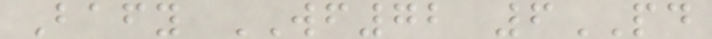Bafy WF72 6PD
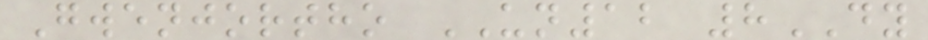Gwenjortho UN12 8DY
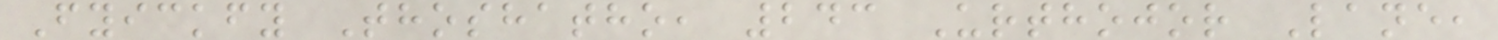Fyickfy Thoshatho, 243 Urthojor Lane,
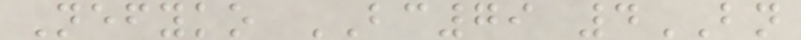Nefyko BC79 4BN
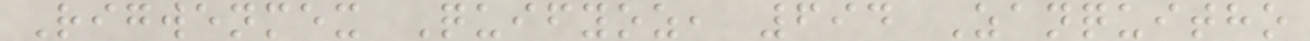Rigwenmex Quifyoz, 694 Zanquitho
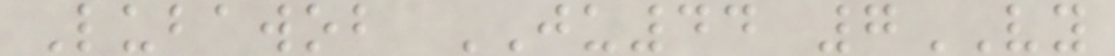Lubawob JU44 7VY
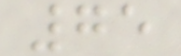75
